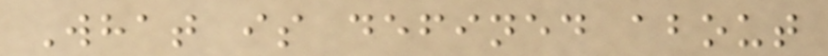What is defined about
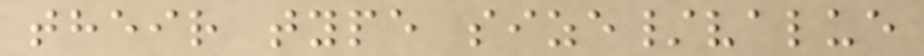their type size/value
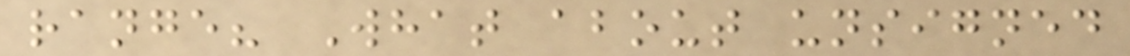range? What about unsigned
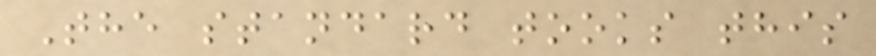The standard tooks this
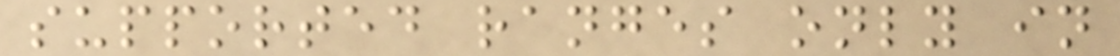supported ranges only in
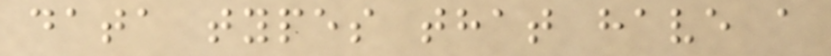data types that have a
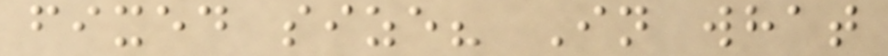fixed size? In what
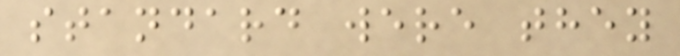standard were they
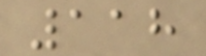118
